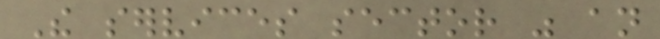The services sector was an
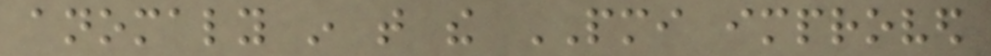anomaly in that the PMI improved
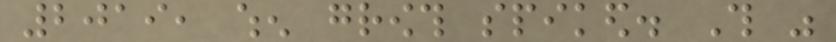2019, when growth spiked. This was
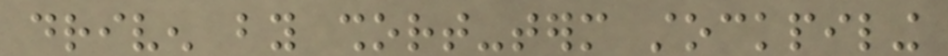driven by short-term stockpiling
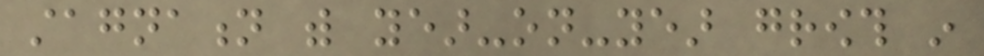stagnation with year-on-year growth in
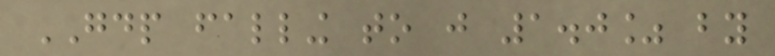GDP falling to just 1.0% by
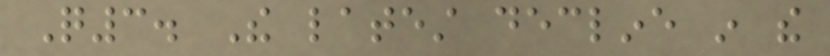Q3. The latest decline in the
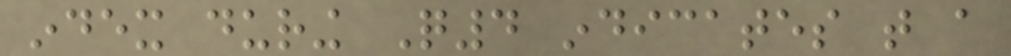index during Q4 indicates that a
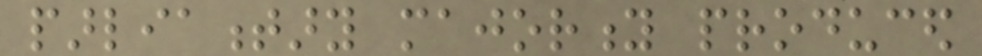parliamentary majority produced
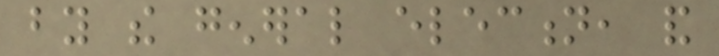by the general election, and
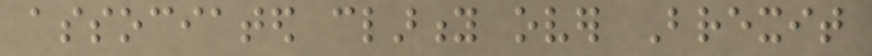associated clarity over Brexit
